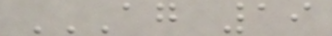AG 19
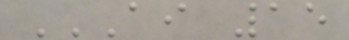AI 15
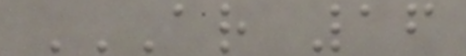AR 16
